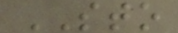STO
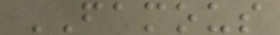FAMOUS
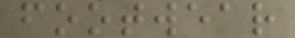footwear
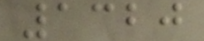1320
